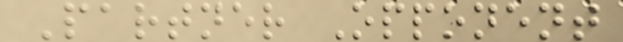Partner Opponent
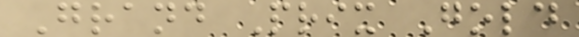Grand Prix Gold
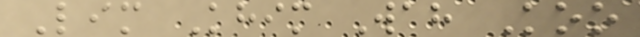Lim Khim Wah Koo
